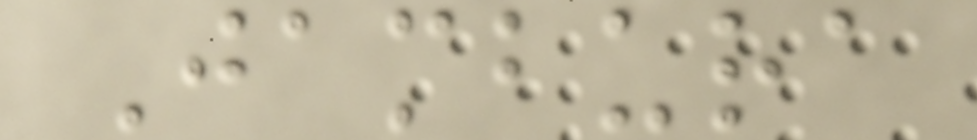Jambura
